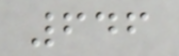646
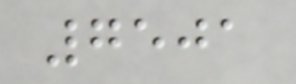7501
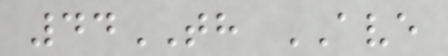44TH AVE
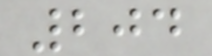204
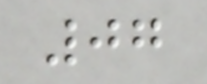07
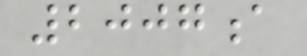2007a
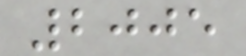2005
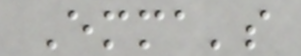Emma's
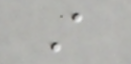A
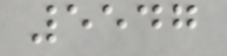5547
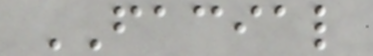FACIAL
